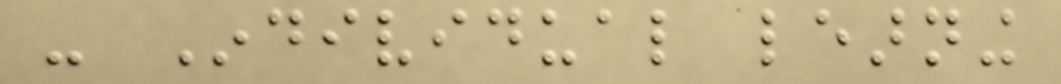- Individual learning
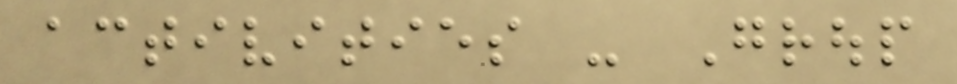activities - Group
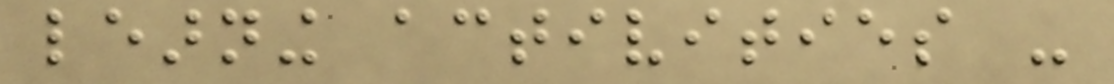learning activities -
